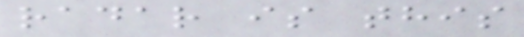radar is this
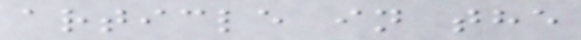article in the
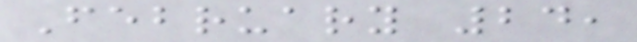February 24,
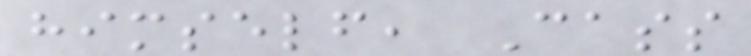himself, Cass
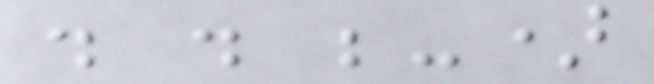. . ;-)
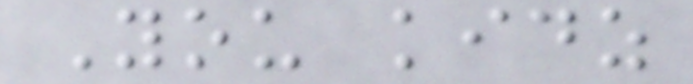You kidz
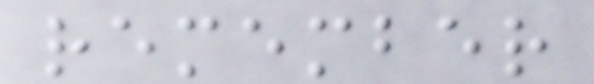remember
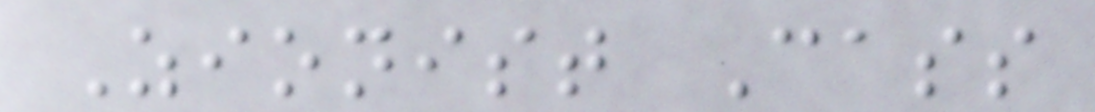Zionist Cass
